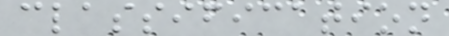classification
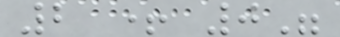2 + 0"
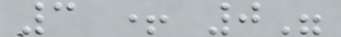3 + 0"
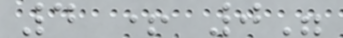4 + 0"
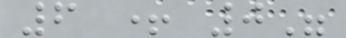6 + 0"
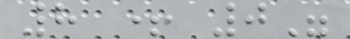8 + 0"
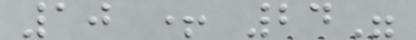10 + 24"
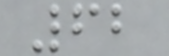62
